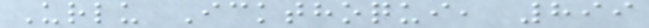Urlu Ickthoqui, 899
